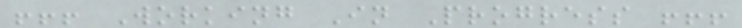!!! Working In Progress !!!
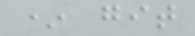* git
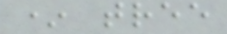* tree
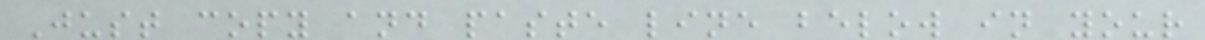Just copy and paste line below in your
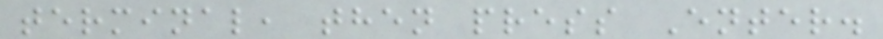terminal, then press Enter.
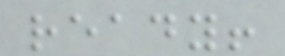ready!
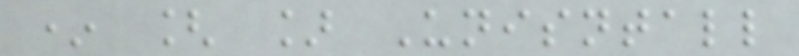* [ ] Unisntall
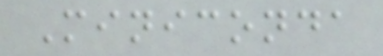Miniconda
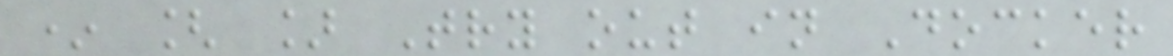* [ ] Try out in Docker
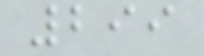299
